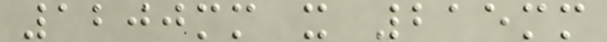1200mm x 215mm
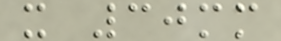x 30mm
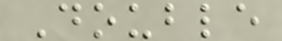Double
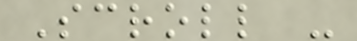Scroll -
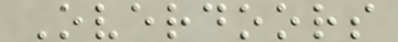Overdoors
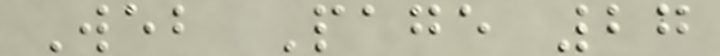Web Page 27
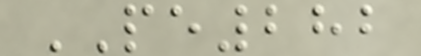PE282
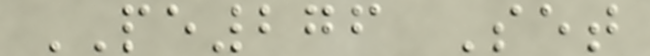PE276 Set
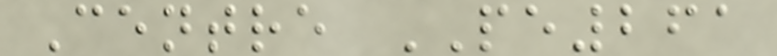Centre PE261
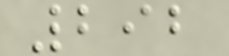292
